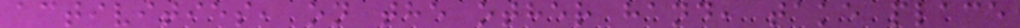activities, on the other hand, take place
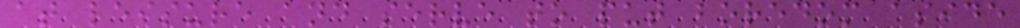at leisure and serve to put boredom aside
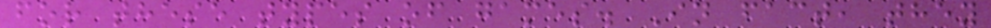for these types of games. In fact, they
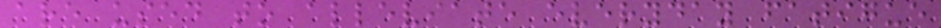are used to alleviate everyday fatigue
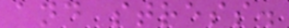and stress.
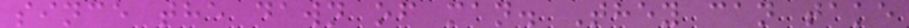since the dawn of man. They can take
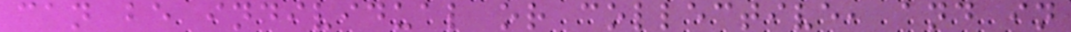can be individual or collective, and in
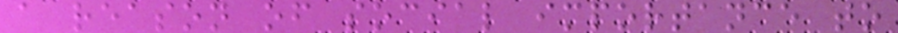a reason of social importance to
